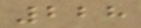228
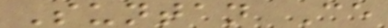Suntan Ce
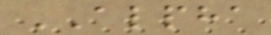ALPHA
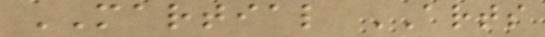MARTIAL ARTS
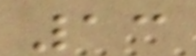13
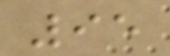95
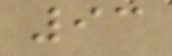93
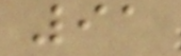91
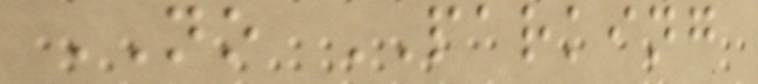NO PARKING
